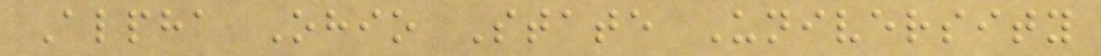Alpha Ohio State University
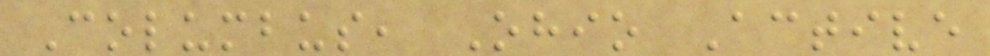Columbus, Ohio Active
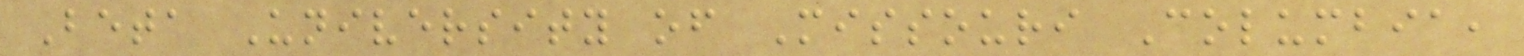Beta University of Missouri Columbia,
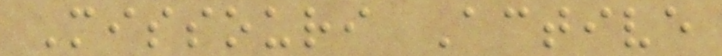Missouri Active
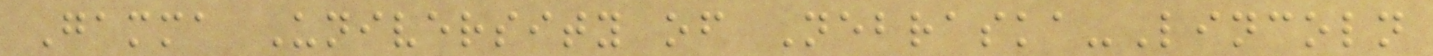Gamma University of Nebraska-Lincoln
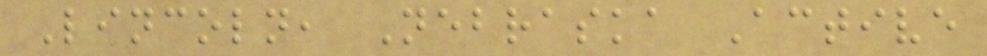Lincoln, Nebraska Active
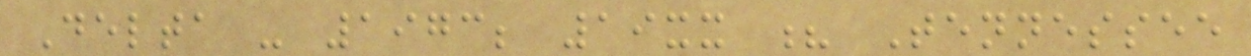Delta - 1973; 19xx ? Tennessee
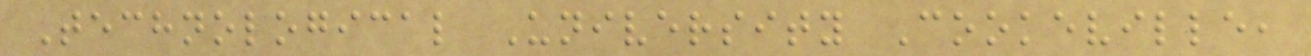Technological University Cookeville,
